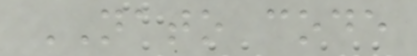NATO code
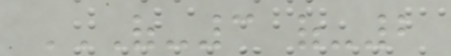OF-3 OF-2
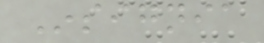Insignia
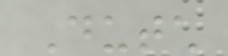Dutch
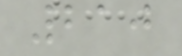210
